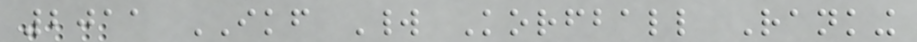2011 IKF World Korfball Ranking
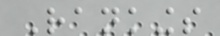Rankings
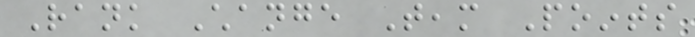Rank Change Team Points
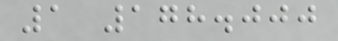1 178.000
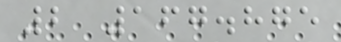2 167.875
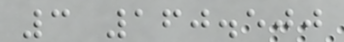3 160.500
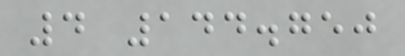4 144.750
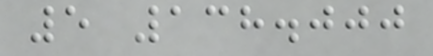5 138.000
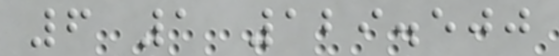6 1 129.500
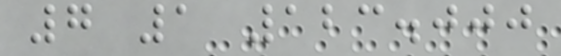7 1 123.000
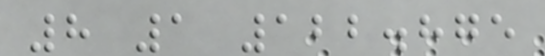8 1 122.875
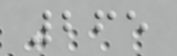265
